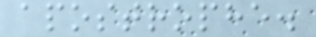apostrophe.
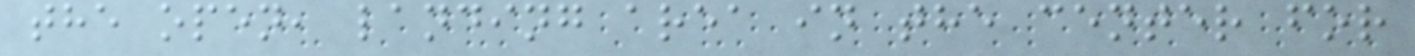the open, landing area in the center for
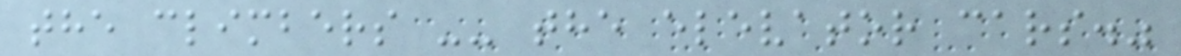the climbers -- the elevator cars."
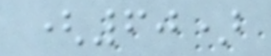(60)
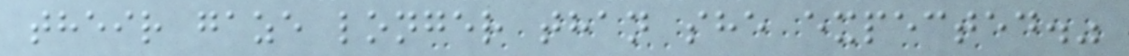their gaze longer than she expected."
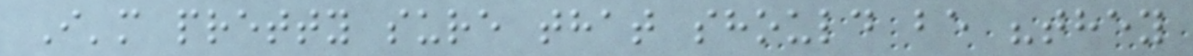I'm pretty sure that should be "they
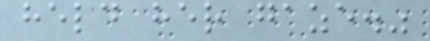held her gaze."
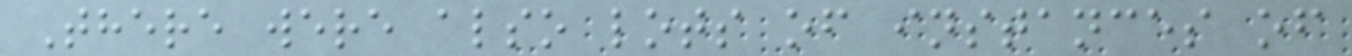There were also lots of instances of
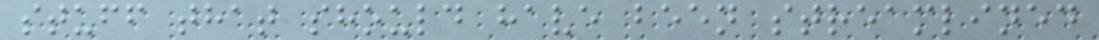stuff that should have been streamlined
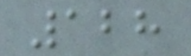128
